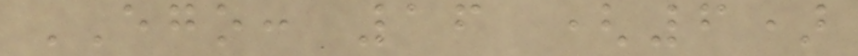EGO: 16 (6)
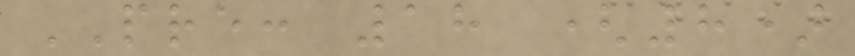PRE: 18 (8)
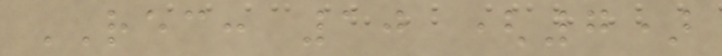REC: 10 (7)
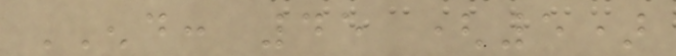END: 45 (5)
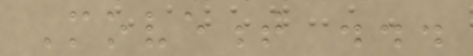Movement ...
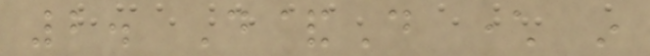2. D&D character in
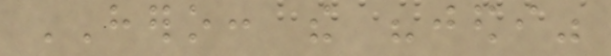HERO: the "jedi"
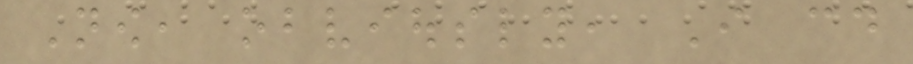Now, obviously, I could
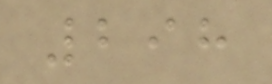298
